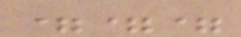===
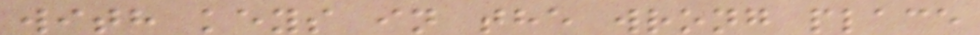with keys in the wrong place
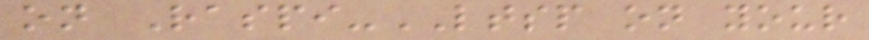on Raspi-LTSP on your
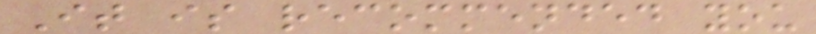It is recommended you
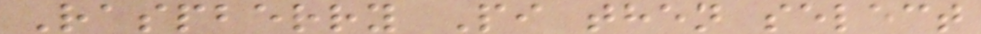Raspberry Pi then select
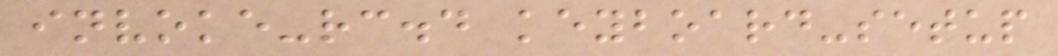invoke-rc.d keyboard-setup
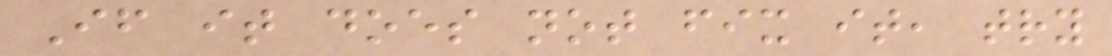If it does not fix it, try
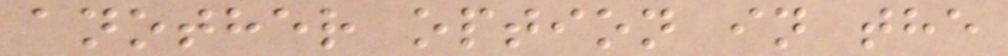another option in the
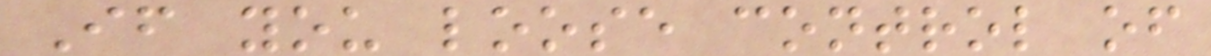If you loose control of
